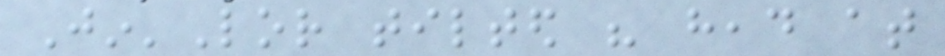Jin'Lor tilted his head at
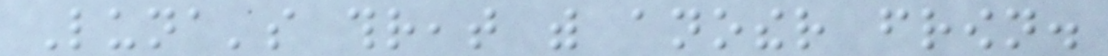Luna's threat with another frown.
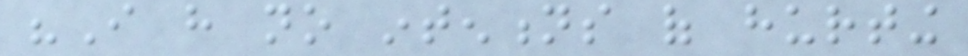"I have no intentions of hurting
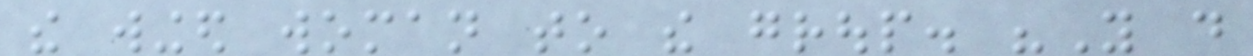the winged woman to the group. "You do
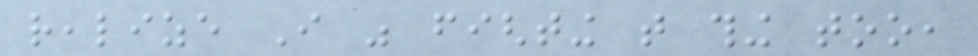realize I was fighting that thing too,
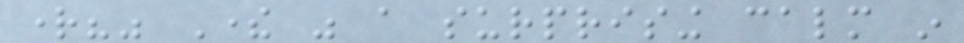right?" There was a surprising calm in
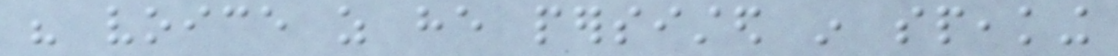his voice as he persisted in speaking
